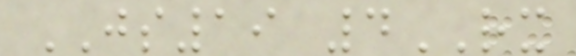JS19 4RX
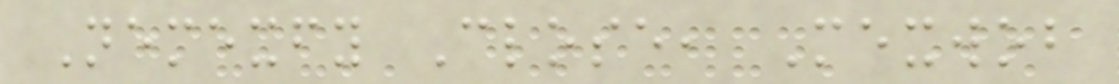Nemexfy Close, Mexwob
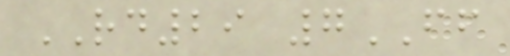RD29 7FF
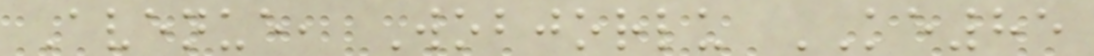Avenue, Wobjorlu KE85
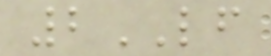2LF
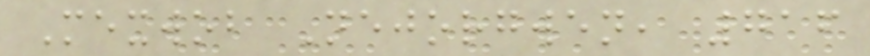Mexwob Nejorgwen, 716
